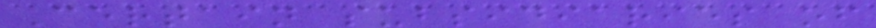Certain subsidiaries of
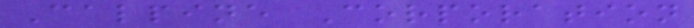Calpine Corporation
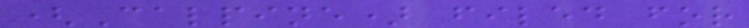(Calpine) filed for
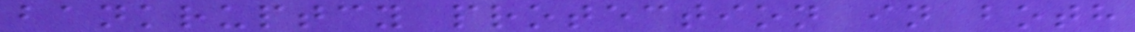bankruptcy protection in both
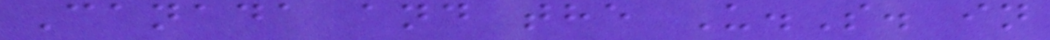Canada and the U.S. in
